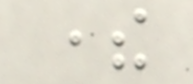there
